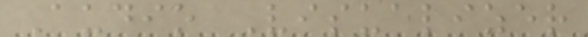Audio Visualizer
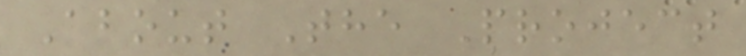About The Project
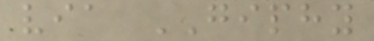via GIPHY
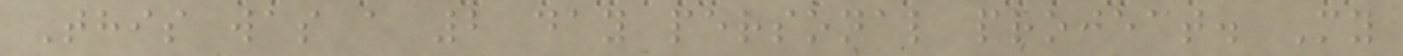This was a 2 day personal project. My
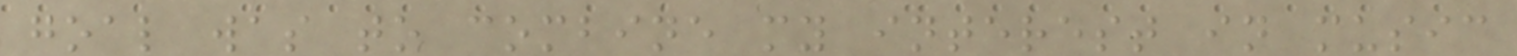goal was to combine my interest in music
